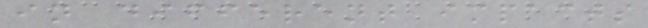in different impacts
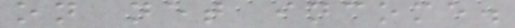on net income.
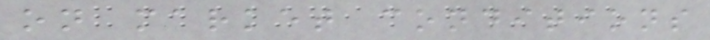on market conditions
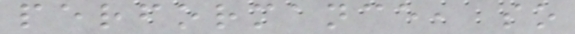performance, so
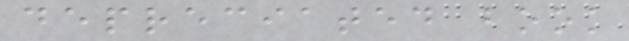depreciated book
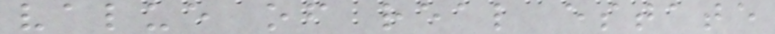value of real estate
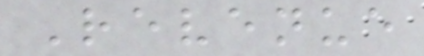Revenue
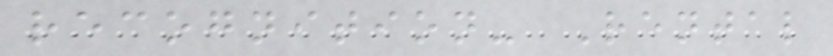recognition- Rental
